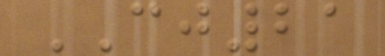CJ21
